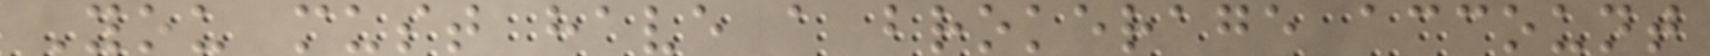You must have a brokerage account
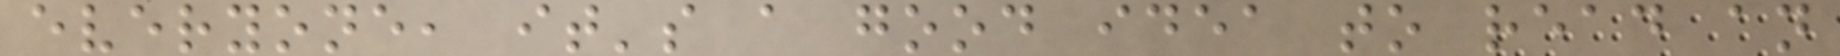everyone, it's a good idea to read an
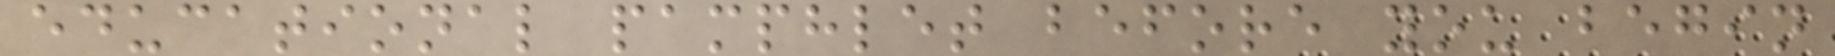educational pamphlet before you begin
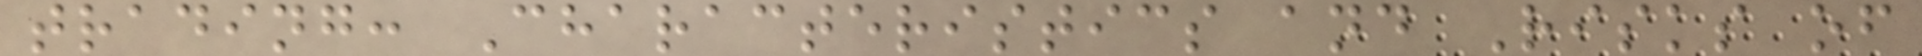trading: Characteristics and Risks of
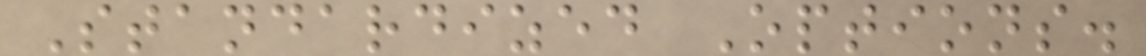Standardized Options.
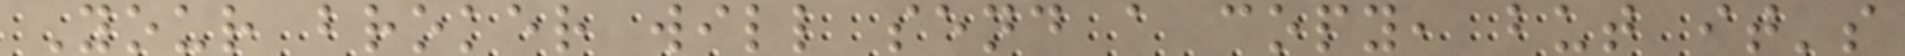Your broker will send a copy, but it's
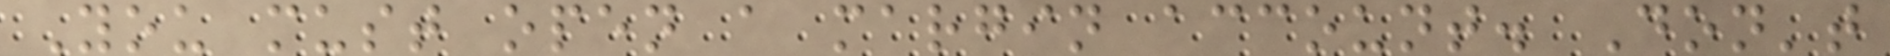You must open a margin account. Don't
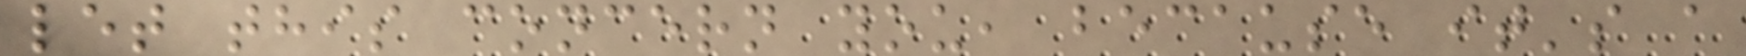let this concern you, because it's a
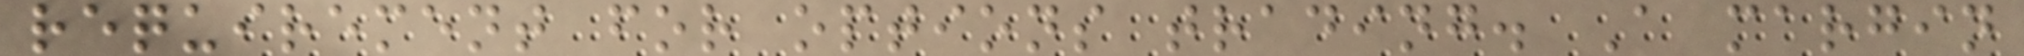requirement for options trading. A margin
